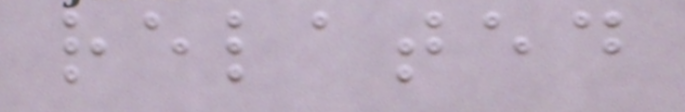related
